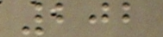202
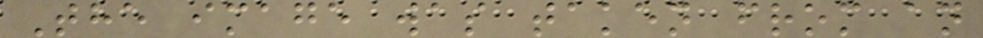The image was taken from an
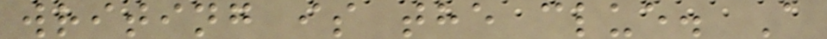writing is the clue. A
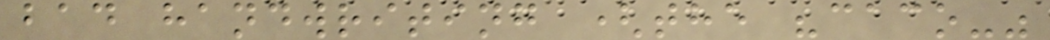bad handwriting (the "caco-"
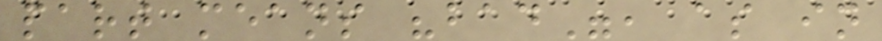part means "bad", as in
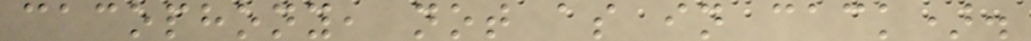cacophony, not as in cack).
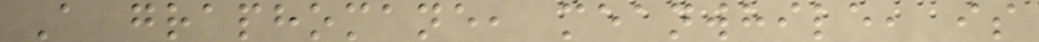A graphomane, meanwhile, is
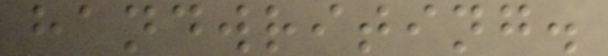handwriting.
